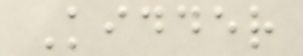Kidder
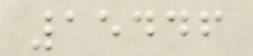15446
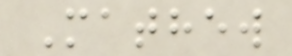Mathew
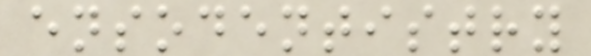ensodentistry
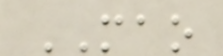MAO
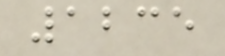1235
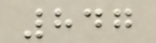847
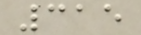315
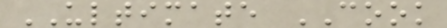ULTIMATE COOK
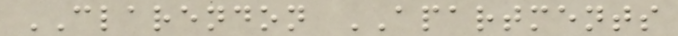CLARENDON APARTMENTS
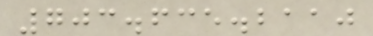703.635.2110
